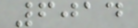6014
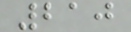210
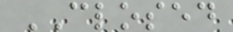CLOSED
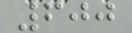600
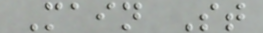Main St
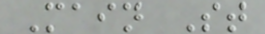Main St
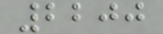2200
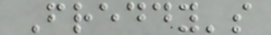Freddy's
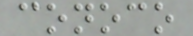conoco
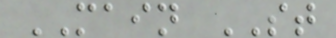MAIN ST
